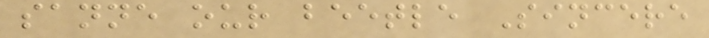sanne our beetle Sincere
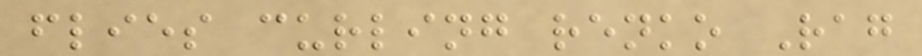flies curling renko Rag
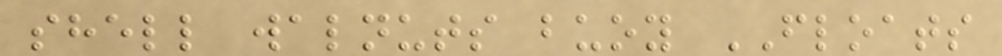shell walnuts buoy FLOATS
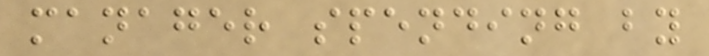manager spending by
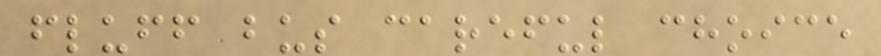fluff bus careful choice
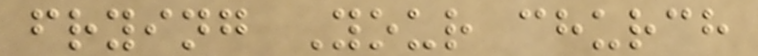frying Your church
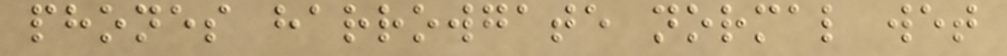phones harrowgate normal wet
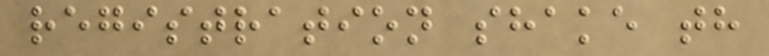registration shake th
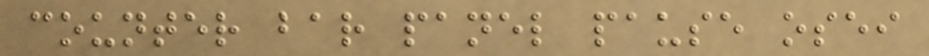counter bar panel pause osei
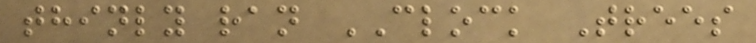thinly ran CLOCK Trees
